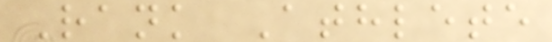Rank Athlete
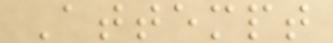Attempt
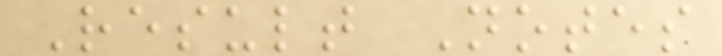Result Notes
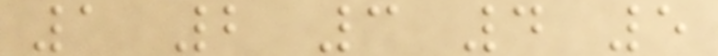1 2 3 4 5
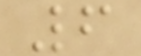6
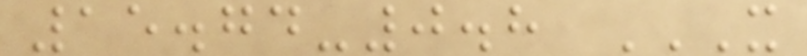15.74-0.8 X
